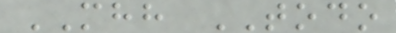MHH TODO
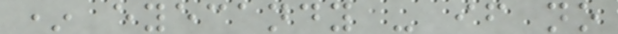* eyecandy - if no
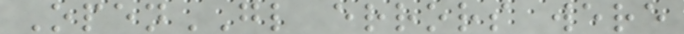OpenGL errors were
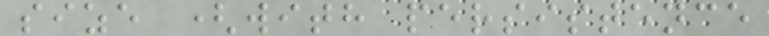size (with persistence
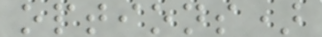options)
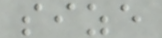size
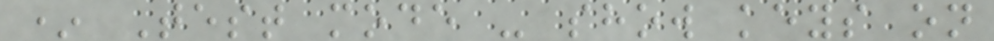* Test mode - show keys on
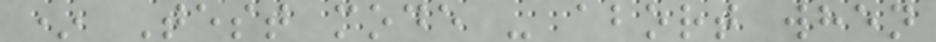* Test mode - abort when
